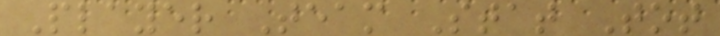Player Team Stat Tot
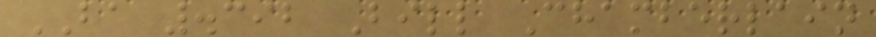BA .392 Bill Chamberlain
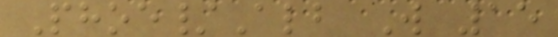Phoe/Alb W 15
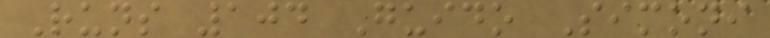Runs 104 Guido Simoni
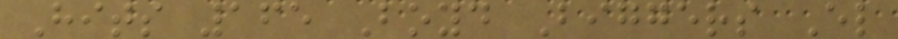Hits 165 Boyd Biggers El
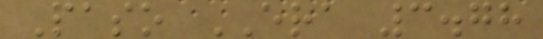Paso ERA 3.78
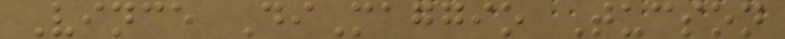Vince DiMaggio Tucson
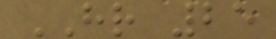HR 25
